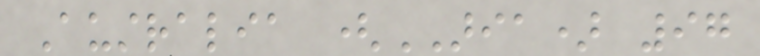Australia (ARIA) 97
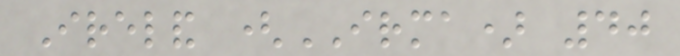Ireland (IRMA) 40
